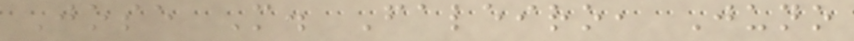Jose M. Faleiro, Juno
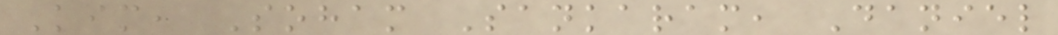Kim, Soham Sankaram, Daniel
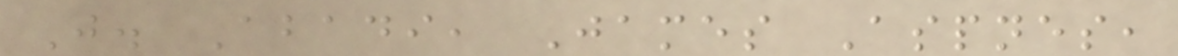J. Abadi, James Aspnes,
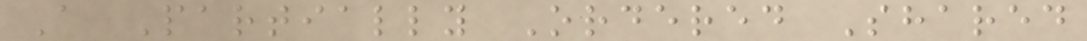A Partially Ordered Shared
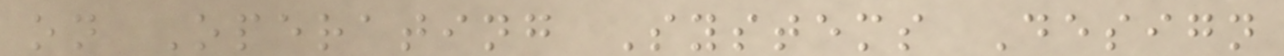on Operating Systems Design
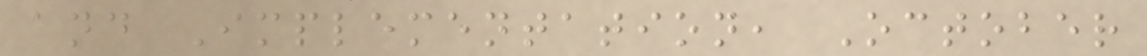and Implementation, October
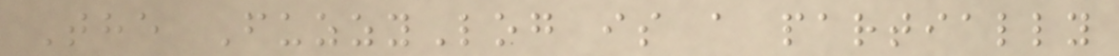The FuzzyLog is a partially
